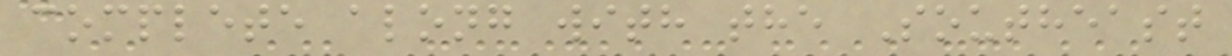complete along with the Southeast
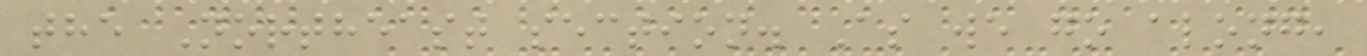the Northeast section. As we go along,
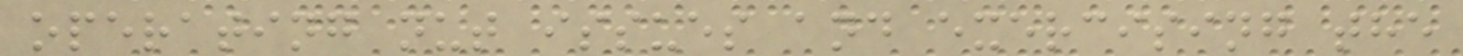operating nut issues and exercising the
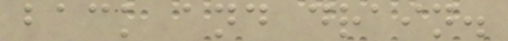back and drain.
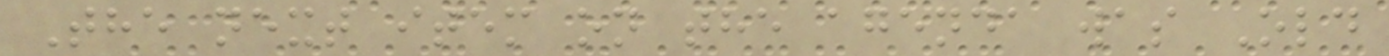The next item on the agenda was Old
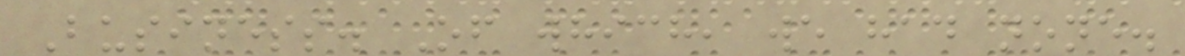Business. Of which, we had none.
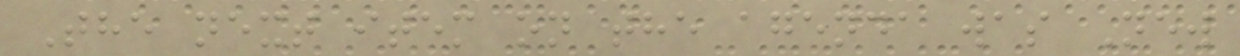The next item on the agenda was New
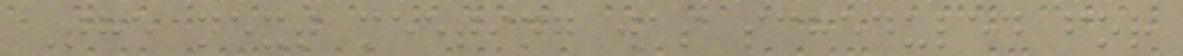The next meeting was scheduled for
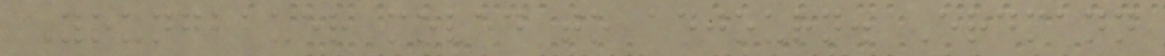Youngbauer moved to adjourn. Erdmann
